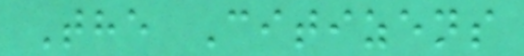The Citizens
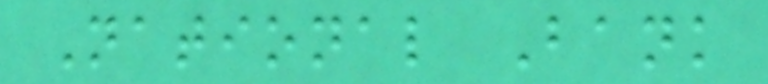National Bank
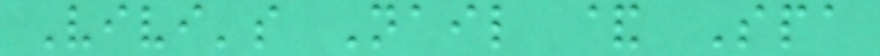Vivi's Nail & Spa
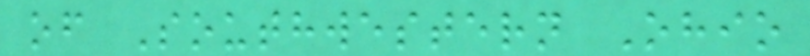of Southwestern Ohio
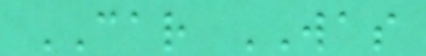CAR WAS
